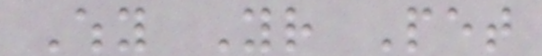Why Your Pet
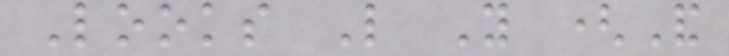Looks Like You (And
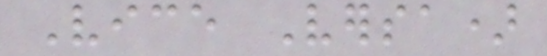Vice Versa)
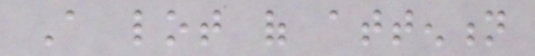A lot of attention
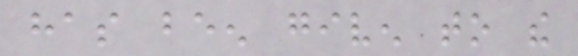has been given to the
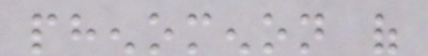phenomenon of
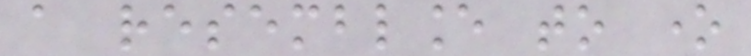a resemblance to one
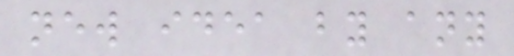new idea by any
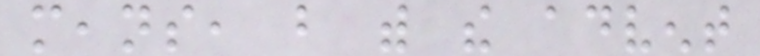means, but with the advent
